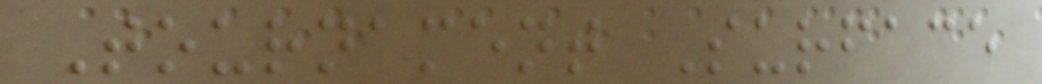Tournament Surface
